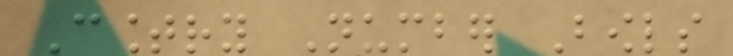Country Number Bowls
